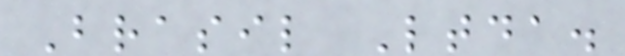Brasil Ltda.
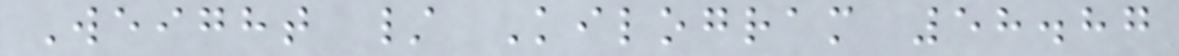Weight / Kilogram 58.87
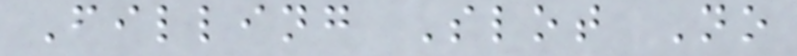Filling Slot No
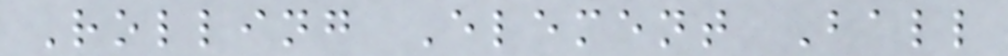Rolling Element Ball
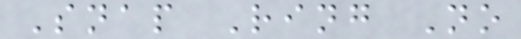Snap Ring No
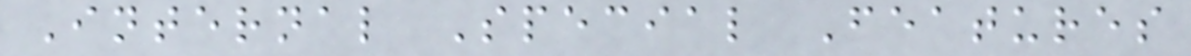Internal Special Features
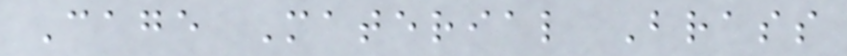Cage Material Brass
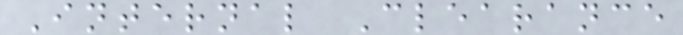Internal Clearance
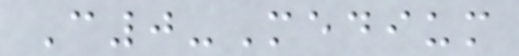C0-Medium
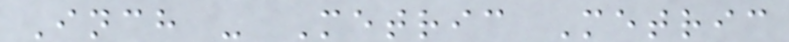Inch - Metric Metric
